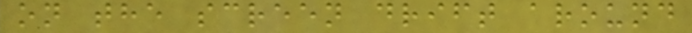on the screen drift around
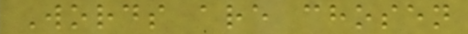Words are chosen
